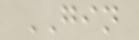GIN
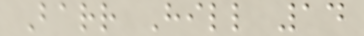Barr Hill 14
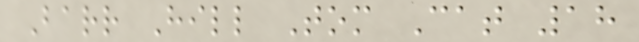Barr Hill Tom Cat 18
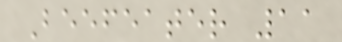Beefeater 11
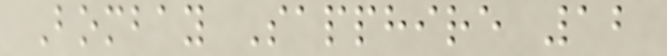Bombay Sapphire 12
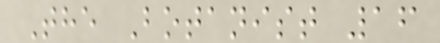The Botanist 16
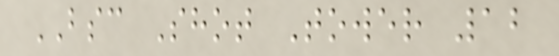BSC Shot Tower 12
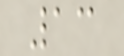13
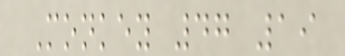Monkey 47 19
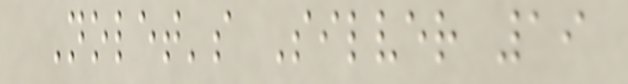Nolet's Silver 19
